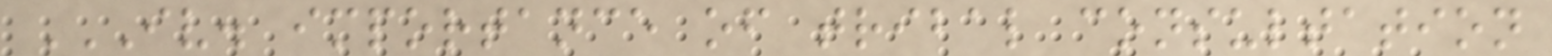IV. IMPORTANCE OF TRIBAL CONSULTATION
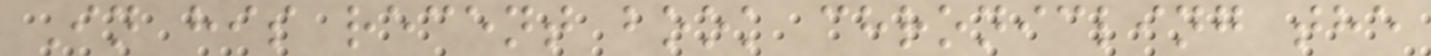In his recent book chronicling the
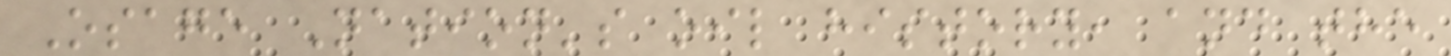Osage Nation's oil history, and the
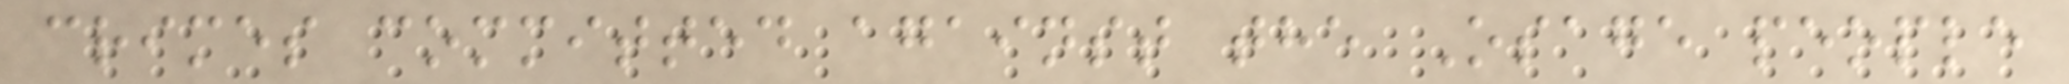crimes committed against the Osage people
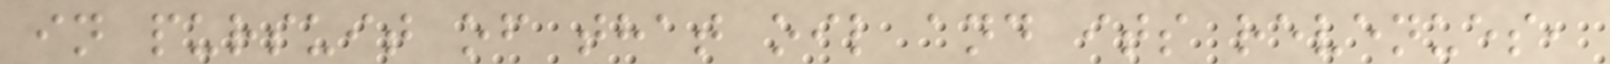in pursuit of that oil and its revenues,
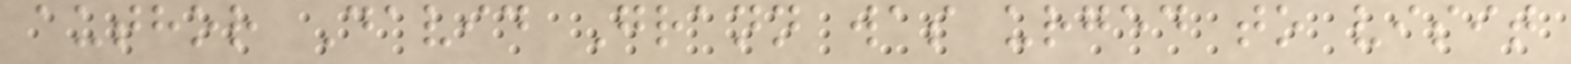author David Grann was urged to visit
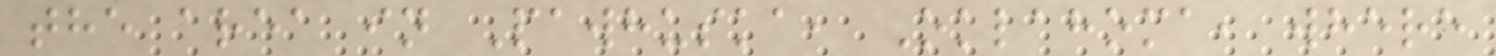the area in Pawhuska, Oklahoma, where
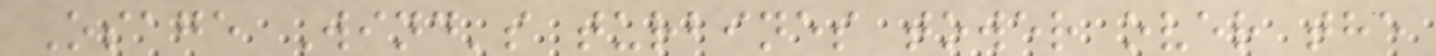Osage Wind's turbines tower over the
